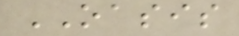OASIS
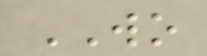WO
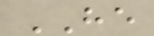HE
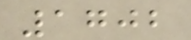1702
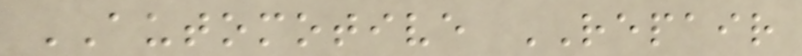AUTOMOTIVE REPAIR
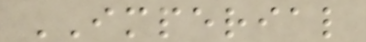IMPERIAL
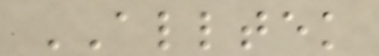ALLTEK
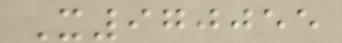X970055
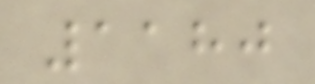1180
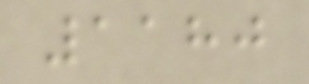1180
